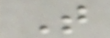T
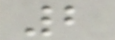2
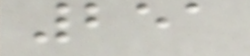251
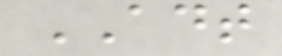ADT
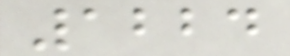1224
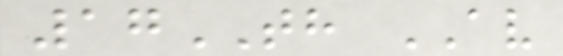17TH AV
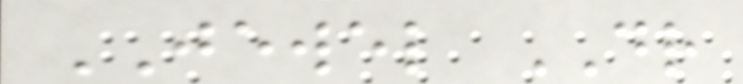JEWEL DR
